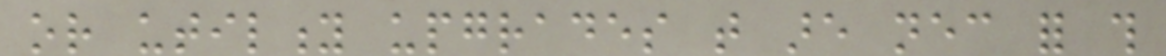or utility upgrades that are necessary for this
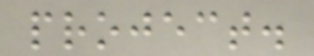project.
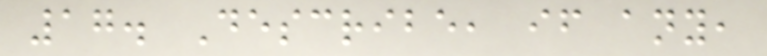17. Describe, if any,
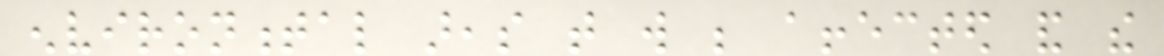environmental areas that will be affected and the
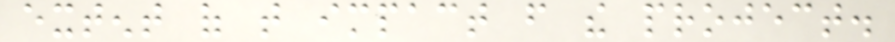extent of that impact from the project.
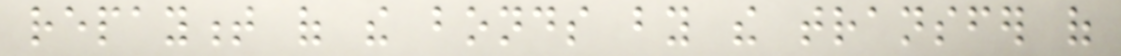repayment of the bonds by the transfer of
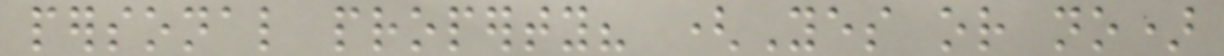personal property? (Yes or no)
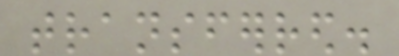transferred.
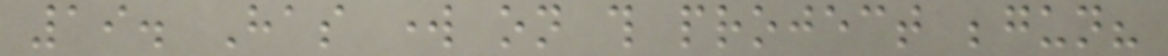19. Has work on this project begun?
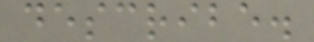describe.
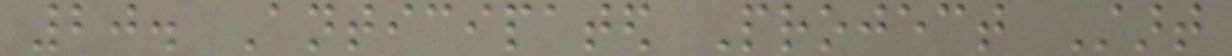20. Anticipated Project Start
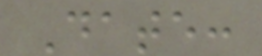Date:
